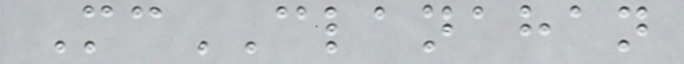McCLANAHAN
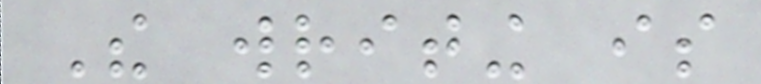The writing is
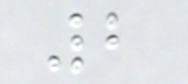2
